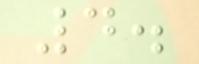4.
